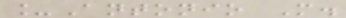_Antonio M.
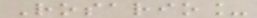Rosario_
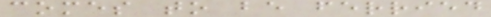comes to be ferried
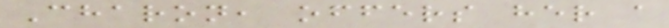Charon, offers her a
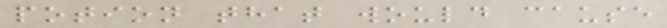potion that would cause
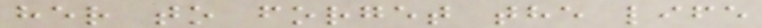her to forget the life
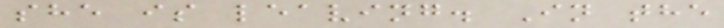she is leaving. In the
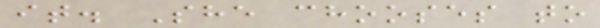it. She chooses to
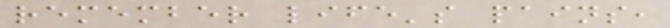remember life's pains,
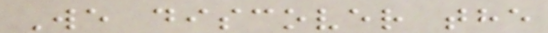We discover the
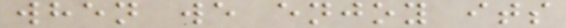when we enjoy its
